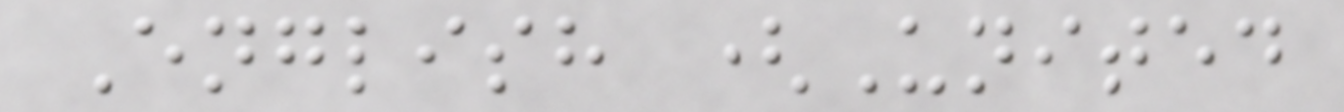English (United
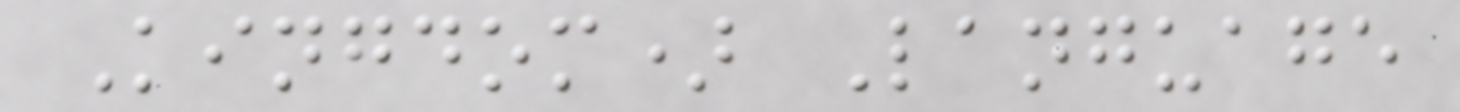Kingdom) Language
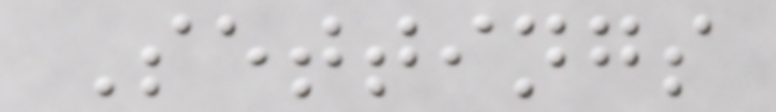Settings
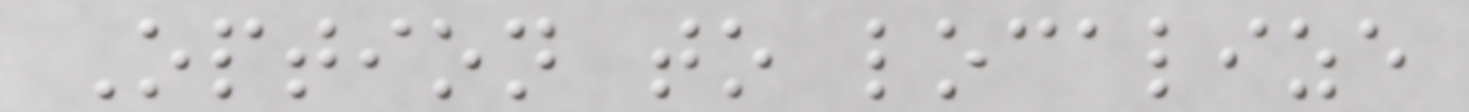Option to localize
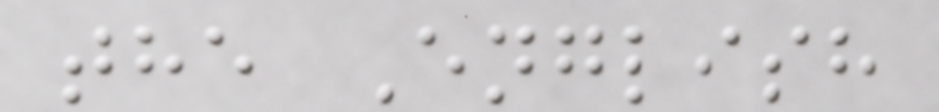the English
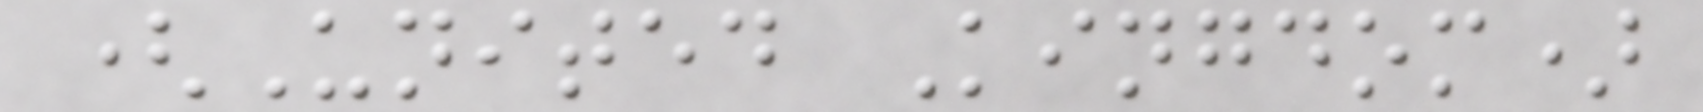(United Kingdom)
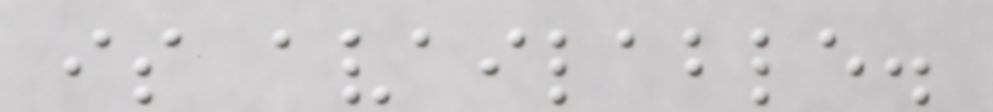is available.
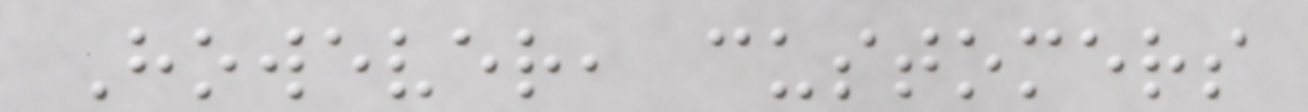However, customers
